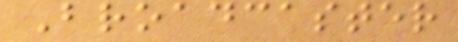Broadcaster
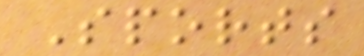Sports
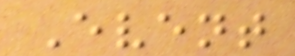Event
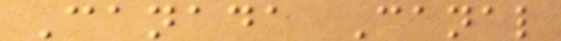Canada Canal
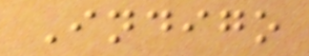Indigo
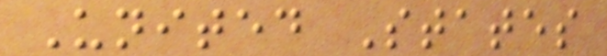United States
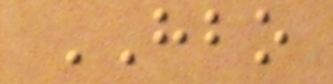HBO
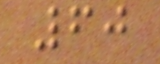60
